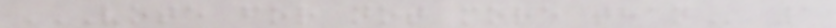VOTE FOR NOT MORE THAN 1
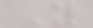Y
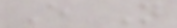E N
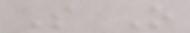S O
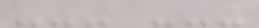--- ---
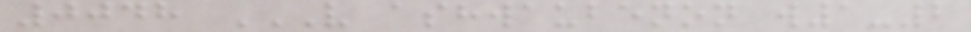0048 V ASHWAUBENON W1-2
